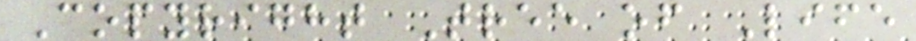Copyright Tree of Life
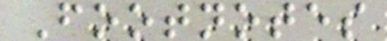Footnotes
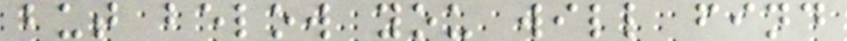but below you will find
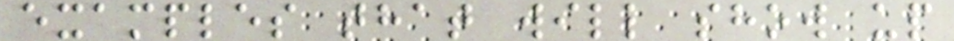examples that will show up
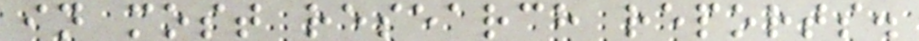in most research reports.
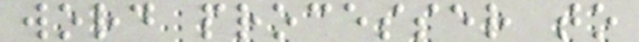word processer to
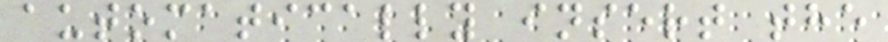automatically insert the
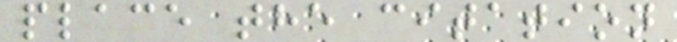place the citation
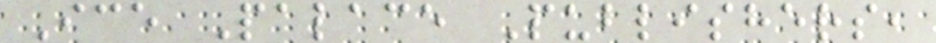Ice Palace Publishers,
